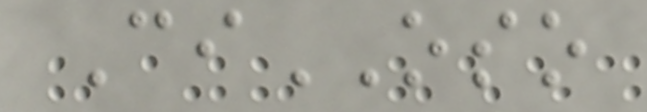CiOSO
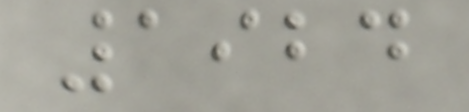1924
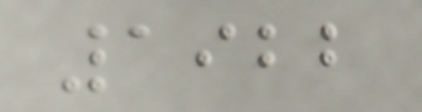1922
